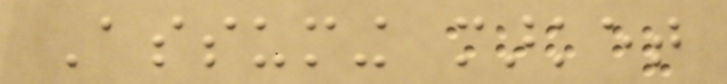Assuming market
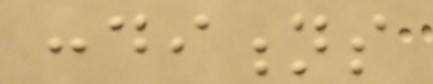conditions
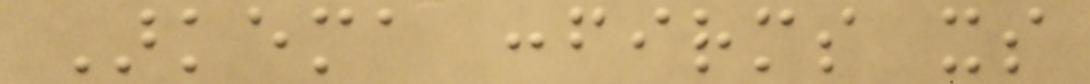Arkema confirms its
